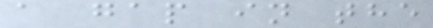a gap in the
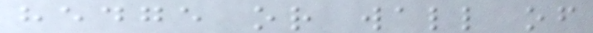hedge or wall of
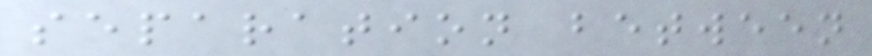separation between
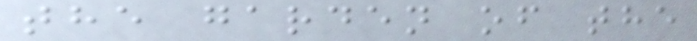the garden of the
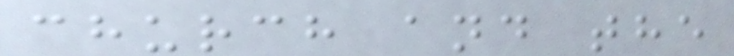church and the
